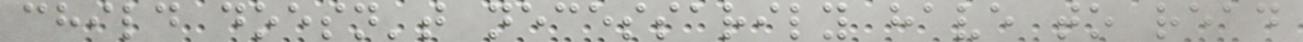child doesn't necessarily have to read
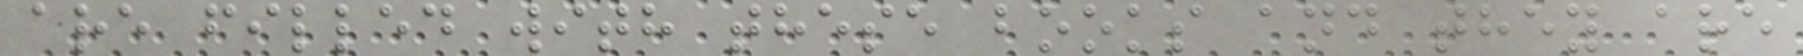are filled with these books and they are
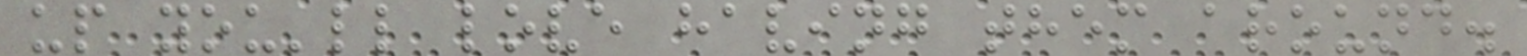up you'll love having them around.
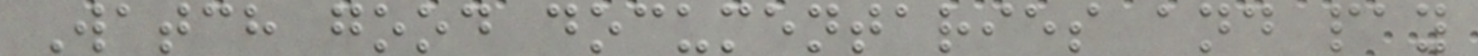Watch good documentaries and pay
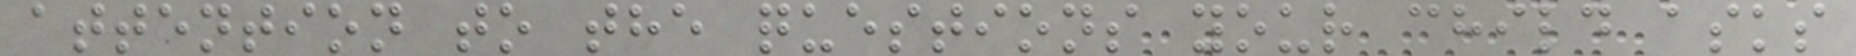attention to the questions your child asks
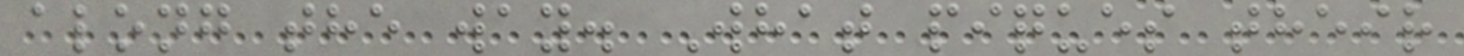along the way. What piques their
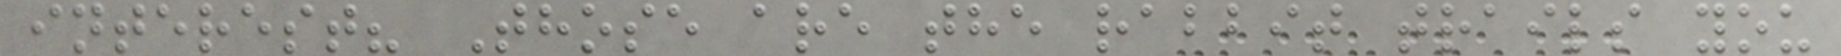interest? Those are the rabbit trails you
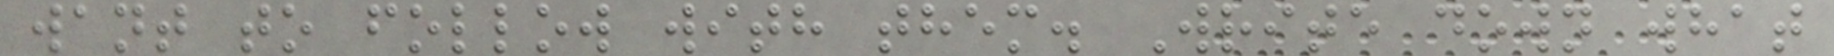want to follow with them. Write down what
